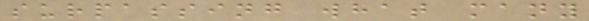surpassing what many
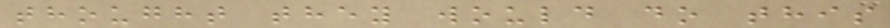thought they would do this
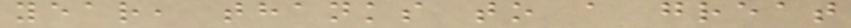year, thanks to a great
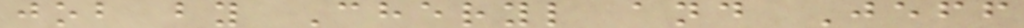job by Cheryl and Jeff
